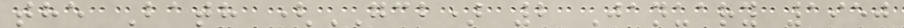the Bath (GCB) 2 January 1950
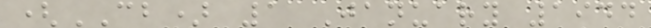(CB) 1 January 1944
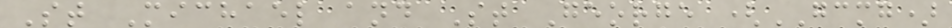St Michael and St George (GCMG)
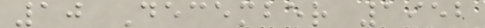10 December 1952
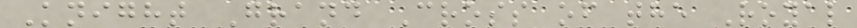Knight Grand Cross of the Royal
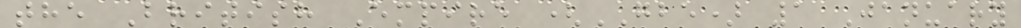the British Empire (GBE) 1 January
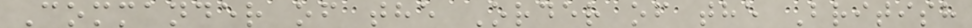Commander of the Order of the British
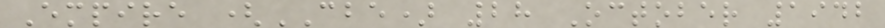Empire (CBE) 28 October 1942
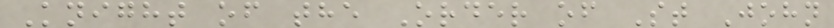Knight of the Order of St John
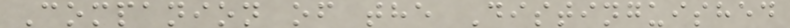Companion of the Distinguished
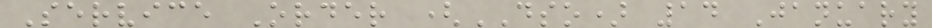Service Order (DSO) 14 January
